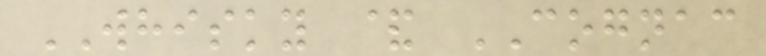WHISKY & COGNAC
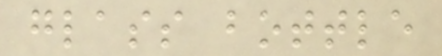glass bottle
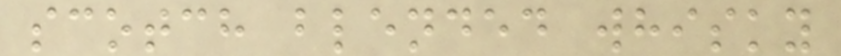scotch blended whisky
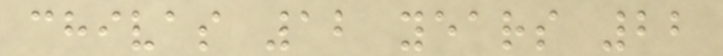chivas 12 years 22
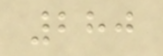280
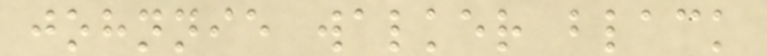johnnie walker black
